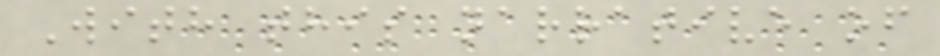With this narrative of
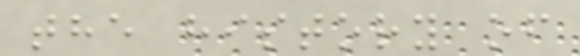the history of
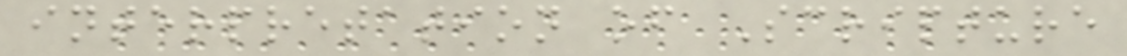interpretation of Scripture
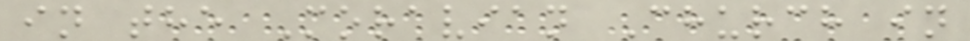in the Moravian Church in
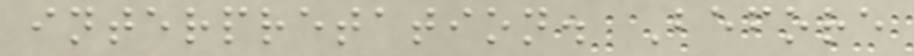interpretation. Before
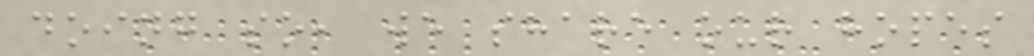doing so, we share our hopes
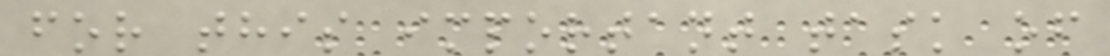for this important task of
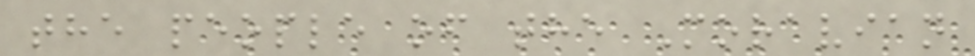the people of the Moravian
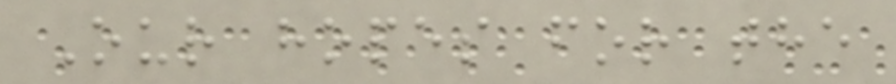Our hopes for the
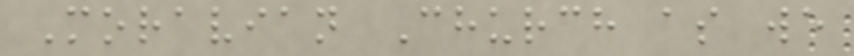Moravian Church as we
